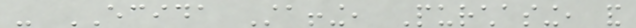- ECIDA Staffing, Purchasing, and
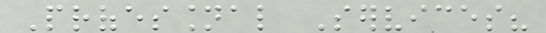Professional Services?
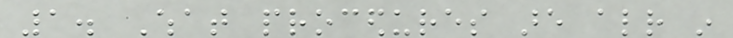1. What procedures are already in
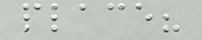place?
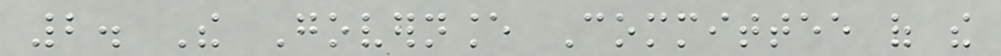2. The Governance Committee of the
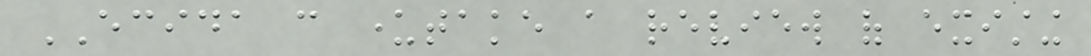ECIDA can undertake a review of existing
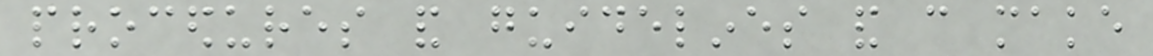procedures and guidelines and can make
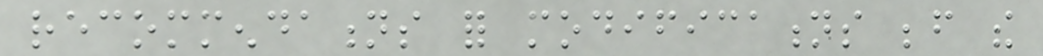recommendations for modifications before the
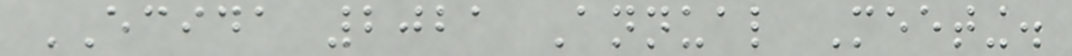ECIDA 2021 Annual Meeting.
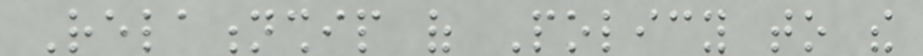Relationship of Policy to the
